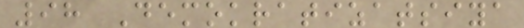98 Demokratizatsiya
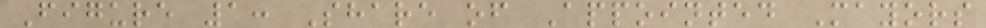Figure 1: Share of Appointed Mayors
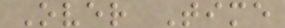Over Time
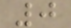0
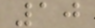10
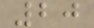20
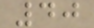40
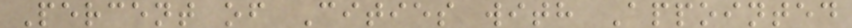Percent of Cities with Appointed
